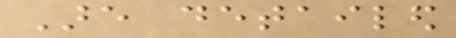Are detailed
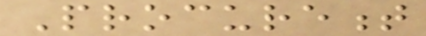Procurement
